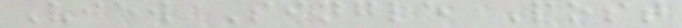View Single Post
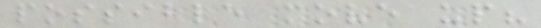possible move up?
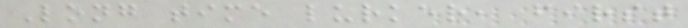Long time lurker, first
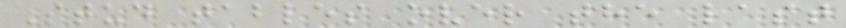Stud tables over the last
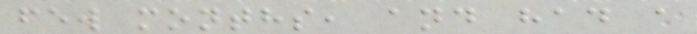few months, and had a
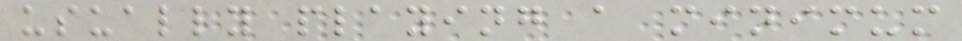usually playing a minimum
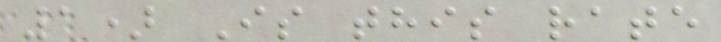1) Is this rate
